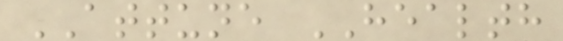ATTUNE HEALTH
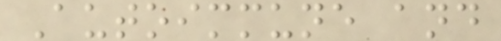Autoimmune and
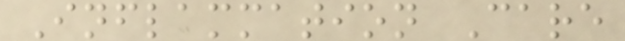Inflammation Care
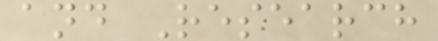and Research
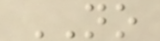NO
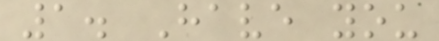1. Have you
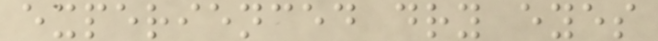experienced dry eyes
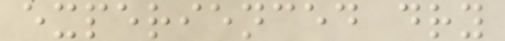experienced dry
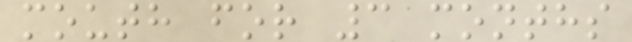mouth for 3 months
